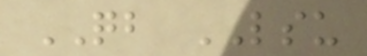QB LSU
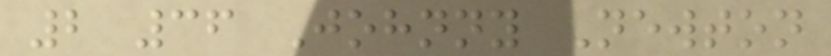2 36 Johnny Newton
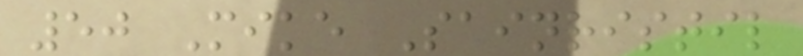50 Mike Sainristil
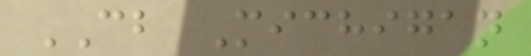CB Michigan
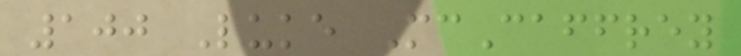100 Luke McCaffrey
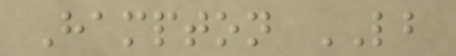Hampton LB
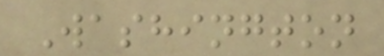Washington
